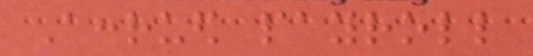Accrued payroll
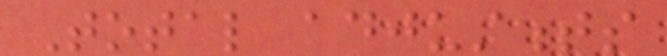Total adjustments
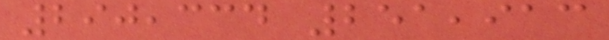290,334 251,913
